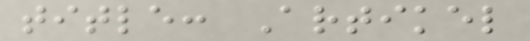title: Artikel
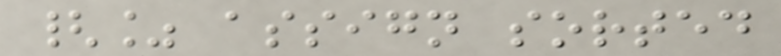{% assign sorted
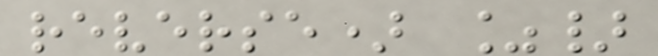reverse) %}
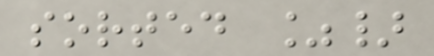sorted %}
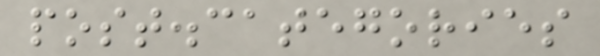post.categories
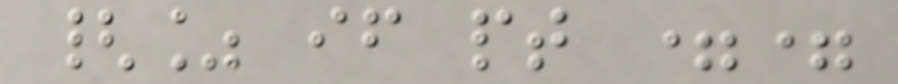{% if pt ==
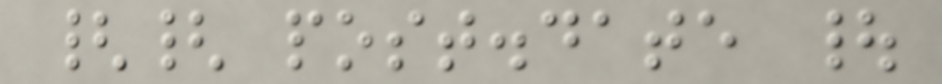{{ post.date |
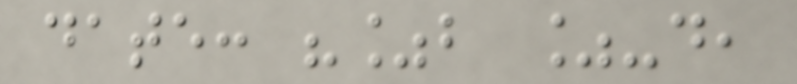date: "%b %-d,
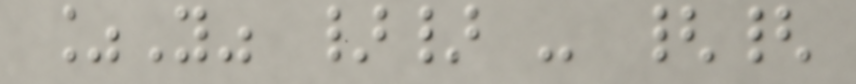%Y" }} - {{
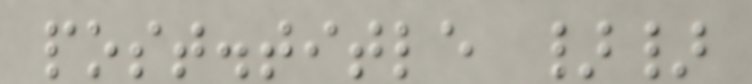post.title }}
